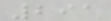291
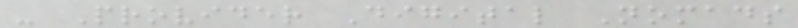- Provider Digital Nomads
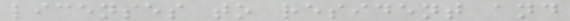licenses to resident and
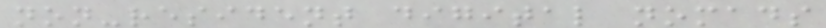non-resident digital nomads
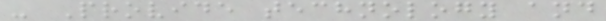- Provide technology and
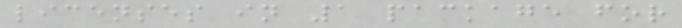licenses in 1 package for
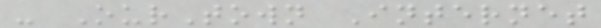- OurTown Internet
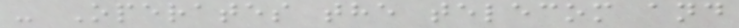- Operates the telecom and
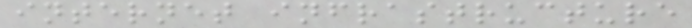internet infrastructure
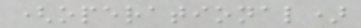(operational)
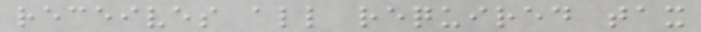receives all required tax
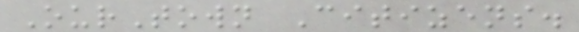OurTown Citizens.
